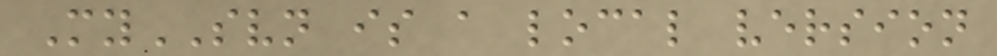MySVN is a local version
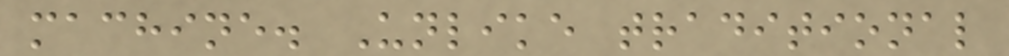machine. Unlike traditional
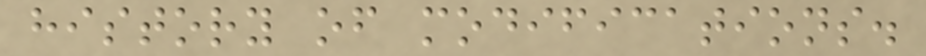history of modifications.
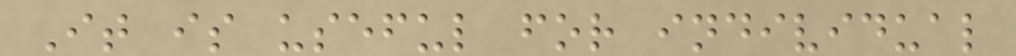It is useful for individual
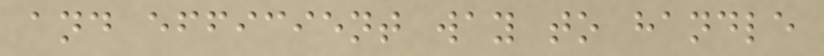and efficient way to handle
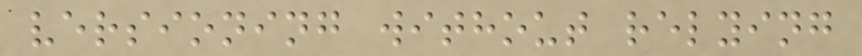versioning without relying
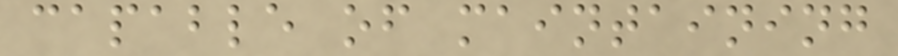capable of maintaining
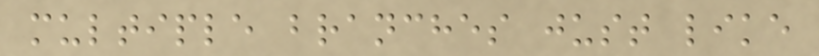multiple branches just like
